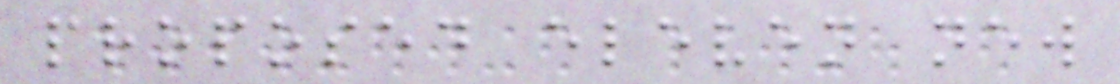proposed eleven new
